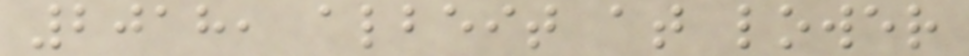2018, albeit at lower
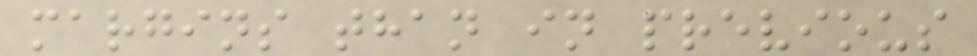margins than in previous
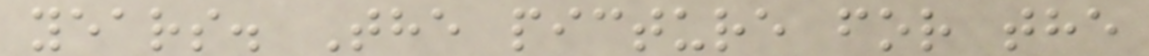years. The picture for the
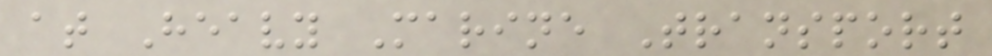at Heavy Marine Transport
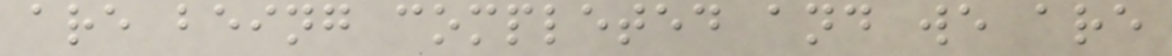are being completed and we are
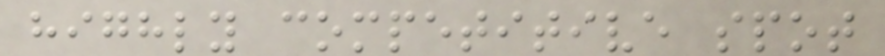highly competitive spot
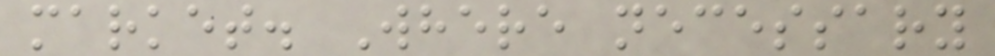market. Where necessary
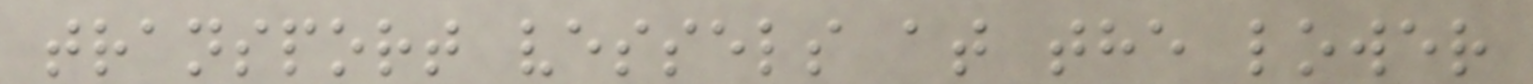transport vessels at the lower
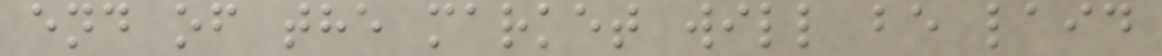end of the market will be laid
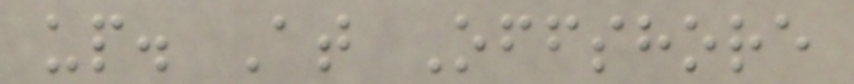up. At Offshore
